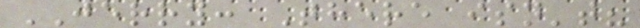JERRY: There isn't?
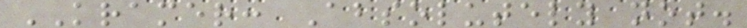KRAMER: Absolutely not.
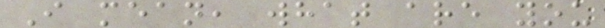I mean, what are you
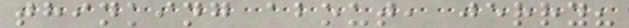thinking about, jerry?
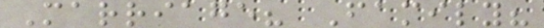Marriage? Family?
